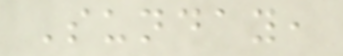Sunday,
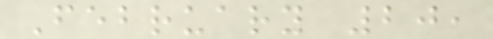February 20,
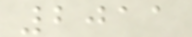2011
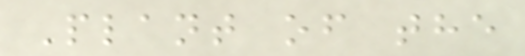Plant of the
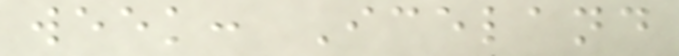week: Iceland
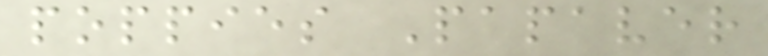poppies Papaver
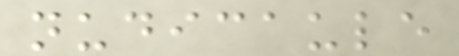nudicaule
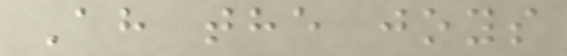Ah the joys
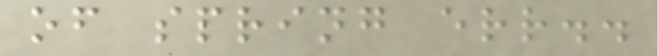of spring err..
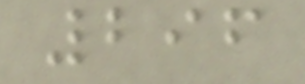296
